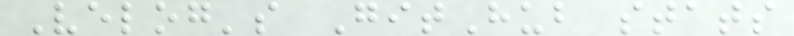Velog's GitHub stats
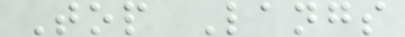Top Langs
